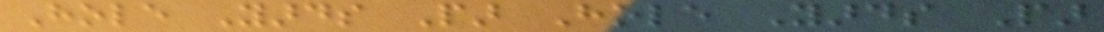Hole Yards Par Hole Yards Par
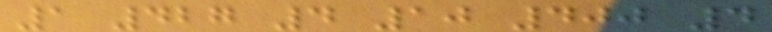1 427 4 10 400 4
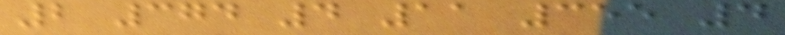2 374 4 11 355 4
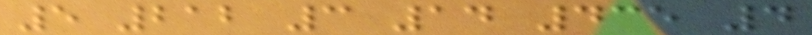5 212 3 14 435 4
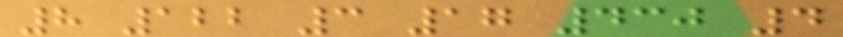8 122 3 17 430 4
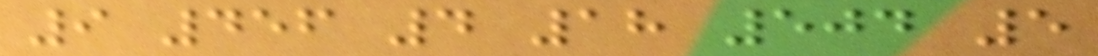9 456 4 18 504 5
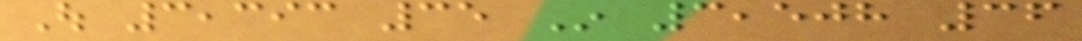Out 3,393 35 In 3,508 36
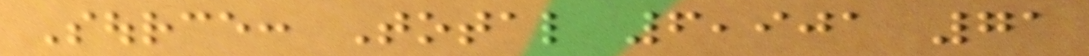Source: Total 6,901 71
